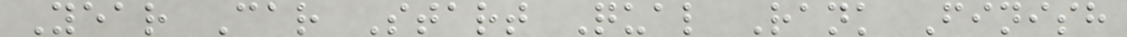Year Car Start Qual Rank Finish
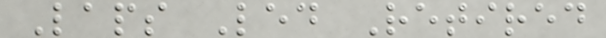Laps Led Retired
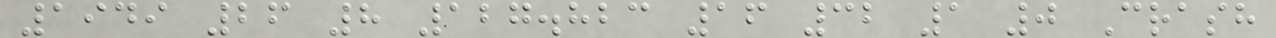1949 26 8 127.823 16 32 1 0 Crash
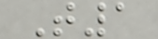T1
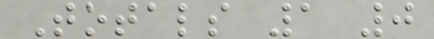Totals 1 0
